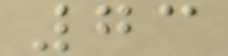73
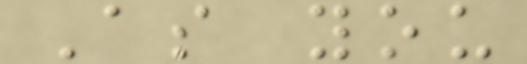As you
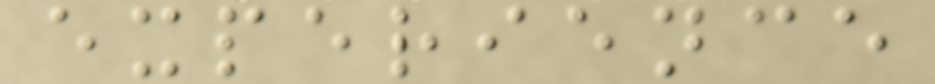experience
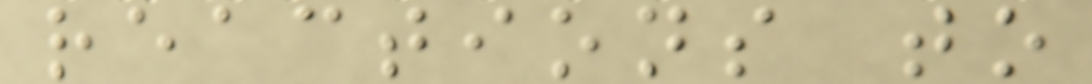reactions to
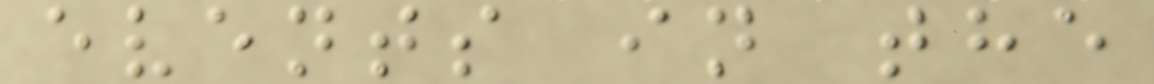events in the
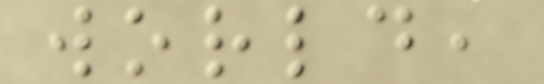world,
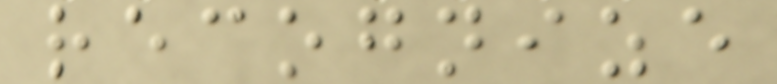recognize
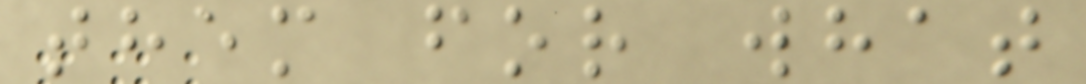them for what
